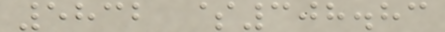5832 $308.83
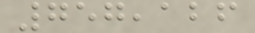757,126
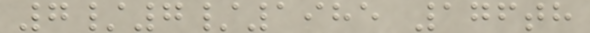7/7/1985 176th
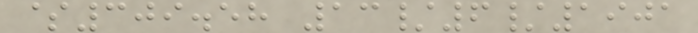$309.58 13/6/1901
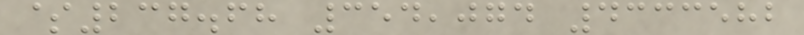$237.68 354,074 4333582
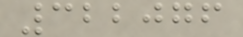322076
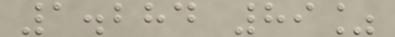1.284 89%
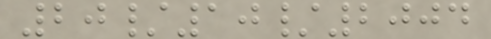20/10/2004
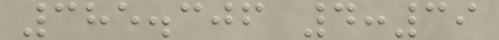385.306 4:39
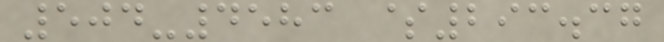504-4583 $293.37
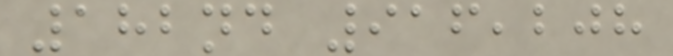182nd 916,208
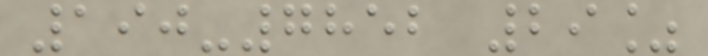190-7852 29%
